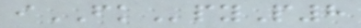iFKpyP8
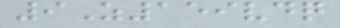9Z159vdq
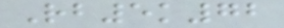Rb5k72
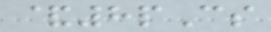&8pCs
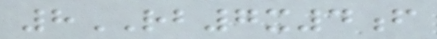8RB7x4f
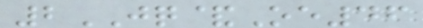2JQ&Oe46
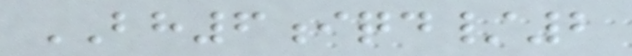BH6iqd/2
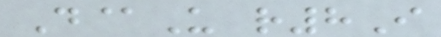D@U r8I
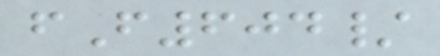fF604/
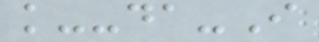k--da-I
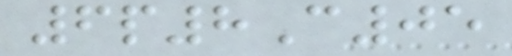6p8C05
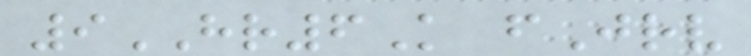9HR6K fJrv
